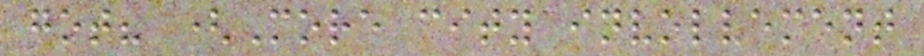got? (More city involvement
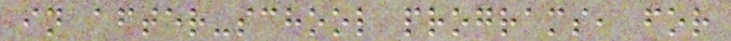in after-school programs, for
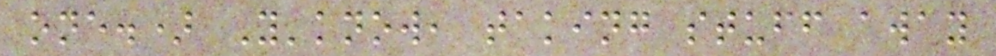one.) Y'know, taking stuff away
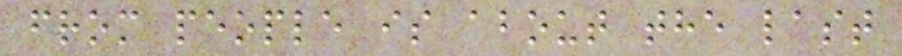from people is about the last
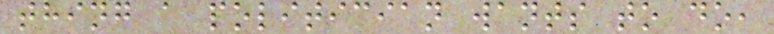thing a politician wants to do,
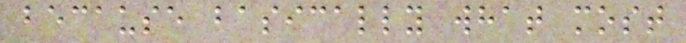because basically what most
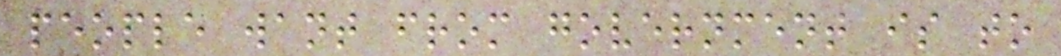people want from government is to
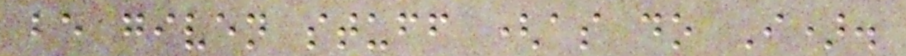be given stuff (as do I).
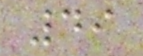49
